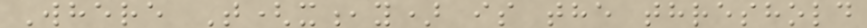Where T(x,y) is the threshold
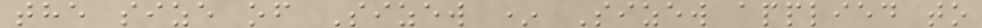the size of Sizew * Sizew applied to
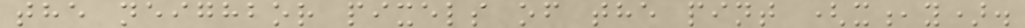the neighbor pixels of the pint (x,y).
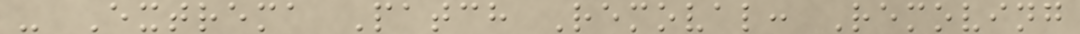- Extrema Patch Removal: Removing
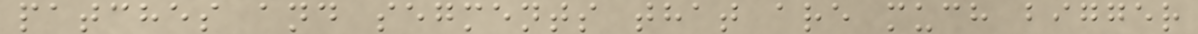patches and segments that are much bigger
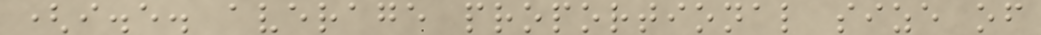(i.e. average proportional size of
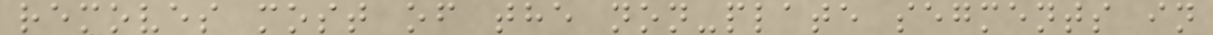removes most of the non-plate segments in
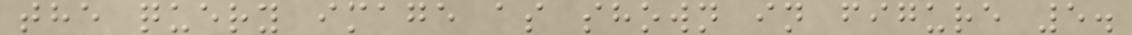the query image as shown in figure 5.
